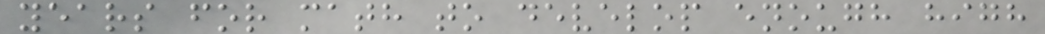years for math to develop enough high
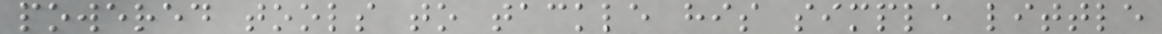powered tools to tackle his simple little
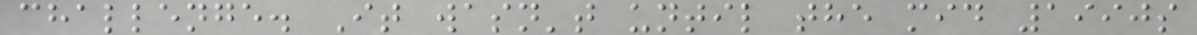challenge. It wasn't until the mid 1990s
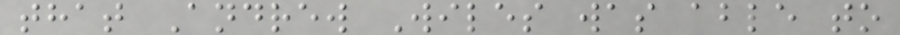that Andrew Wiles was able to
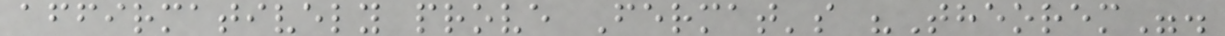affirmatively prove Fermat's "Theorem".
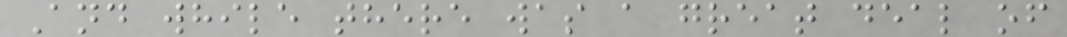And while there was a great deal of
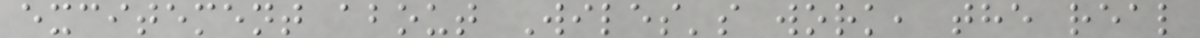excitement about Wiles's work, the real
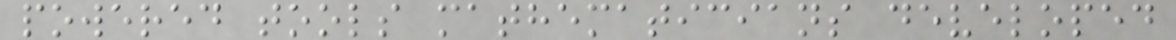powered tools mathematicians developed
